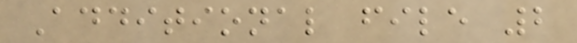Additional file 2
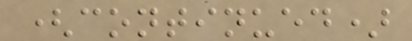(continued)
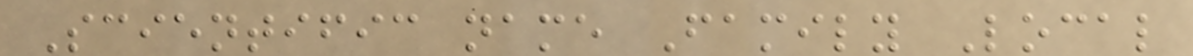Scientific name Family Local
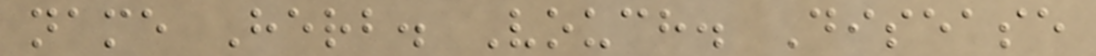name Herb. Vouch. Disease
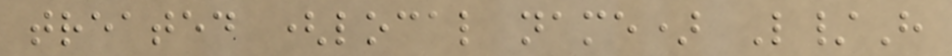treated (local name) L/H
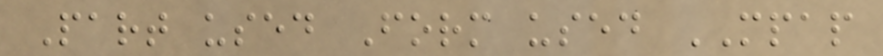Part used Form used MPAP
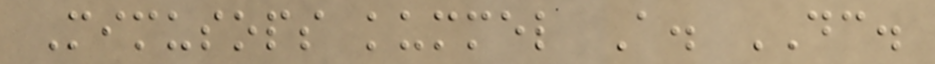Mimusops kummel A. DC.
